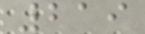219
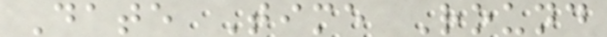Date Time Round
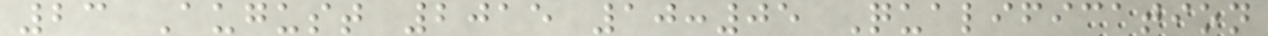23 August 2015 10:05 Qualification
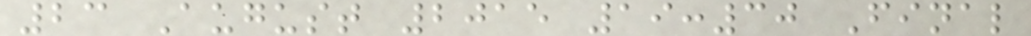23 August 2015 19:30 Final
